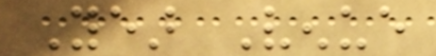Year Venue
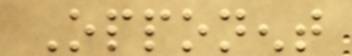Opponent
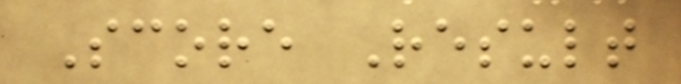Score Result
